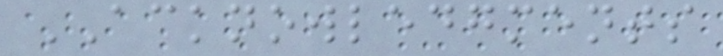ACKNOWLEDGMENTS
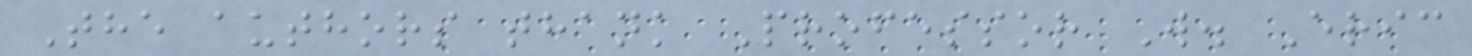The authors thank Professor W. Eric
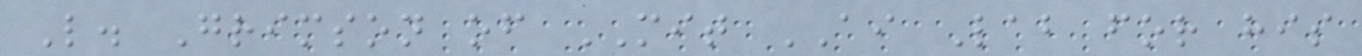L. Grimson of MIT AI Lab for his
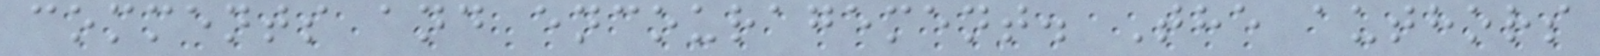comments and encouragement. The authors
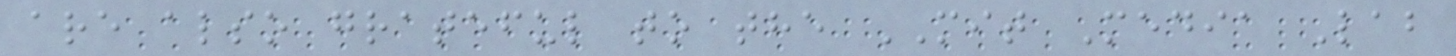are also grateful to the MIT Media Lab
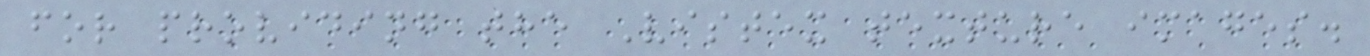for providing the Vistex texture images.
